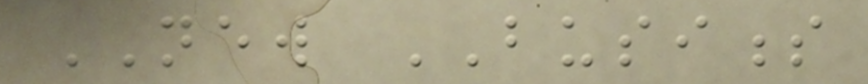NEW BUSINESS
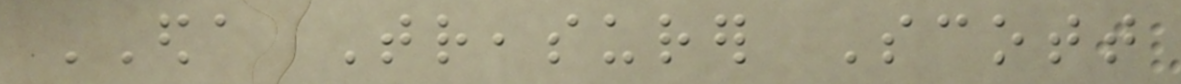EDA Treasurer Scott
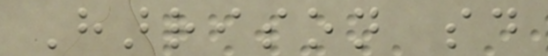Harrison said
